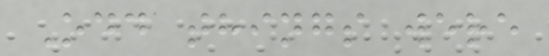Odd things were
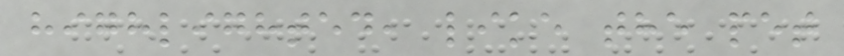highlighted, like the pet
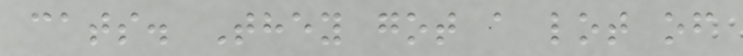cats. They got a lot of
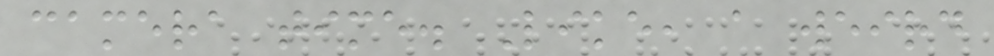camera time. Like, a weird
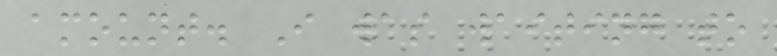amount. I was waiting to
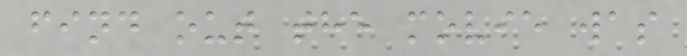find out the movie was
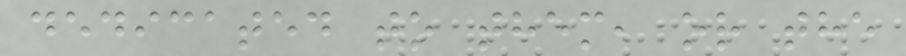dedicated to them, or the
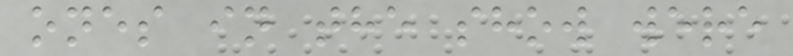ones in the show were
